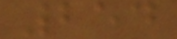254
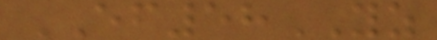EF58YZ
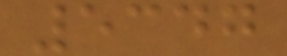5347
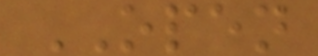OPEN
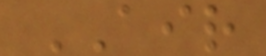AIR
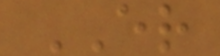ER
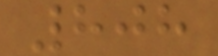808
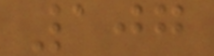107
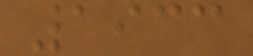1933
